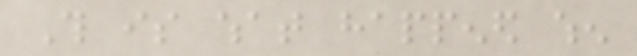This is what happened when
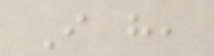I have,
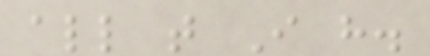all that I have.
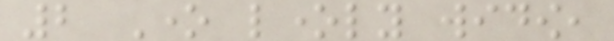2 One lonely widow,
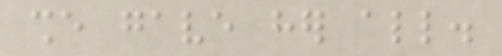she gave her all.
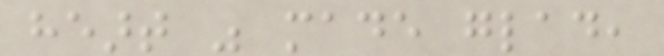heart was made glad,
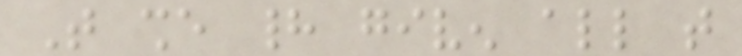That she had given all that
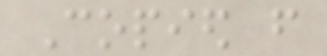Copied from
